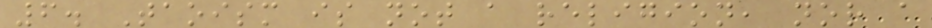6. Taoism is not a religion, nor a
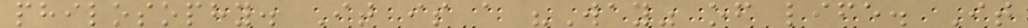philosophy. It is a "Way" of life. It
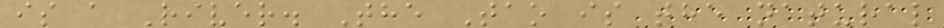is a River. The Tao is the natural
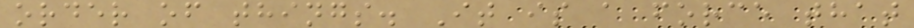order of things. It is a force that
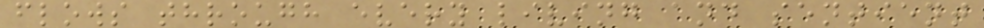flows through every living and sentient
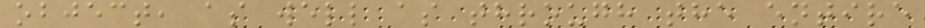object, as well as through the entire
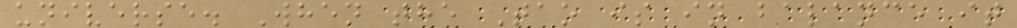universe. When the Tao is in balance it
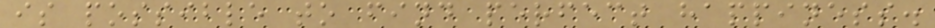is possible to find perfect happiness.
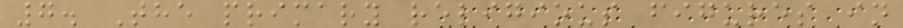7. The primary religious figures in
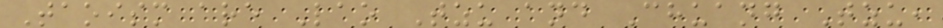Taoism are Lao Tzu and Chuang Tzu,
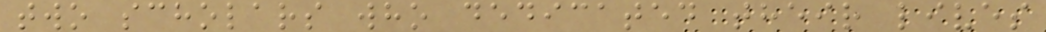two scholars who dedicated their lives
